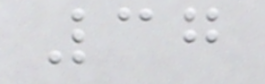37
